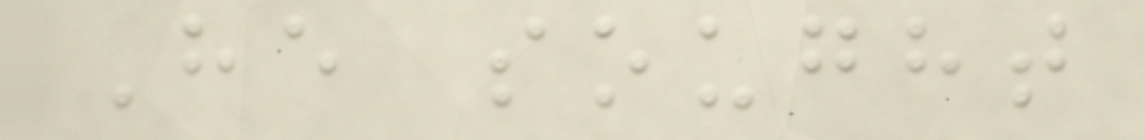He sought
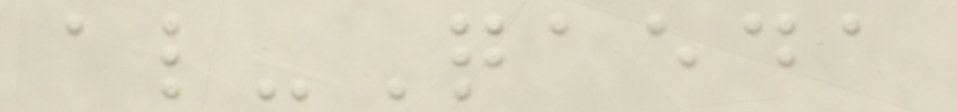al-Qaeda
